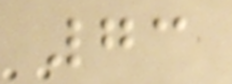73
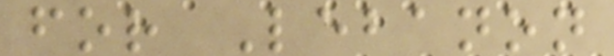for Lebanon
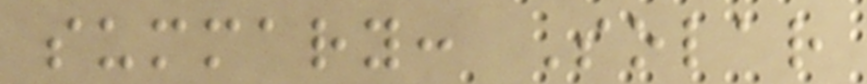summary: Solar
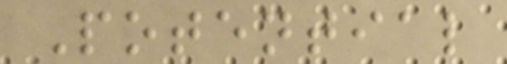Potential
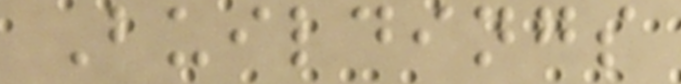Buildings
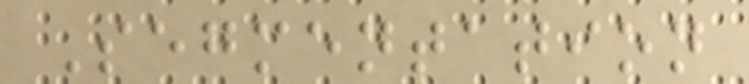Segmentation
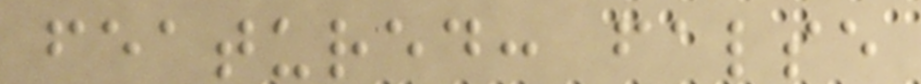featured: false
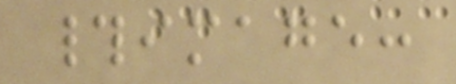#image:
